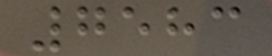7583
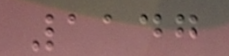1147
